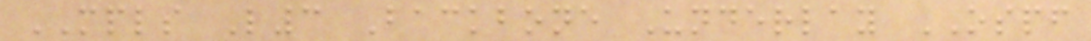MPLS L3 Backbone Underlay OSPF
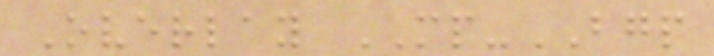Overlay MP-BGP
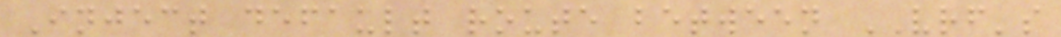Inject default route between VRF's
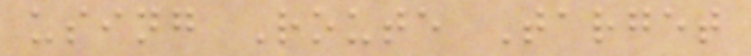using Route Target
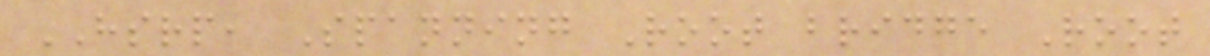HSRP, Spanning Root bridge Root
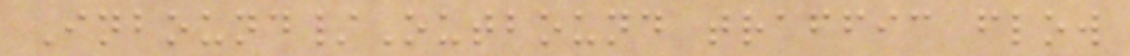Inbound/Outbound traffic flow
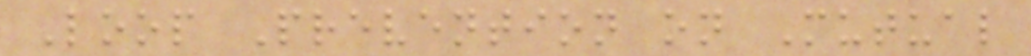Loop Prevention on Mutual
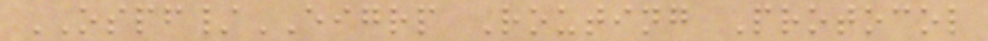OSPF/EIGRP Routing Protocol
